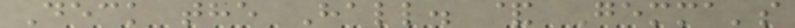Deck the Hall. & Gemma's
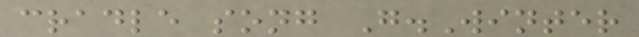cradle song G.Winter
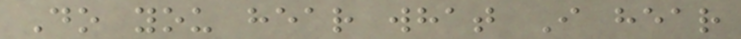Do you hear what I hear
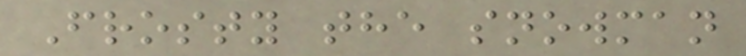Frosty the snowman
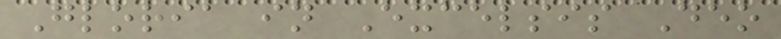Gloria in Excelsis Deo
